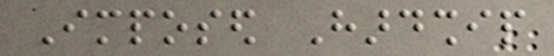Imposed Hardship
